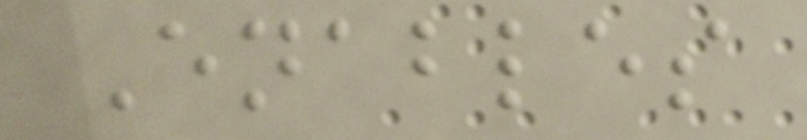Enables
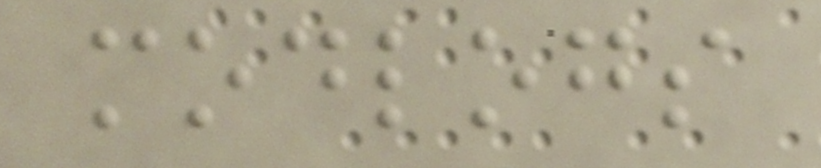modlogs
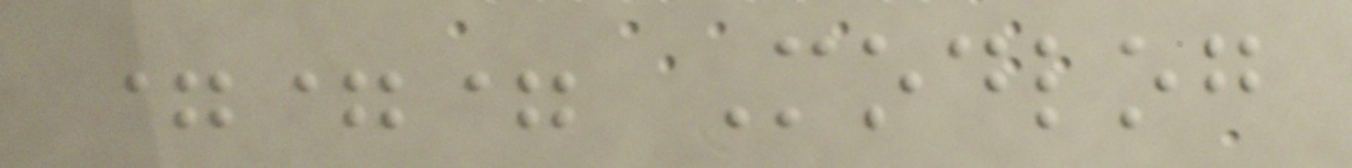=== Modlog
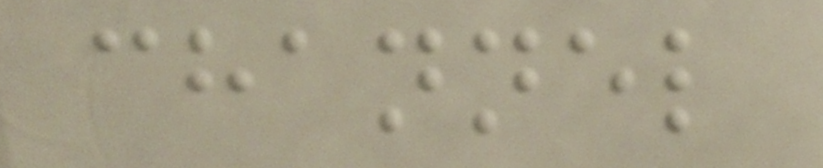channel
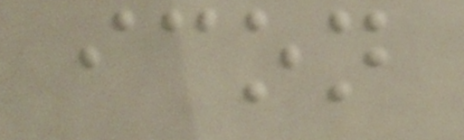icon
